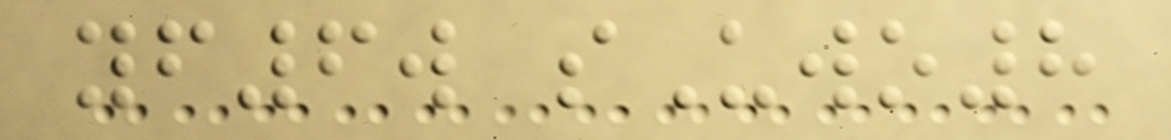yf6w sUwo8
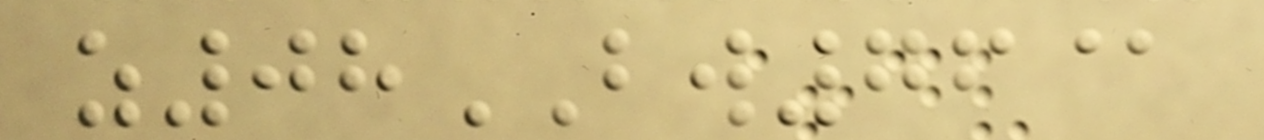z08BW76@
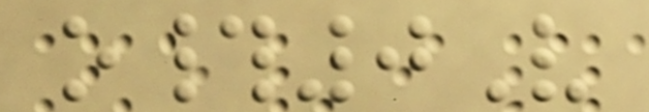o#0V
